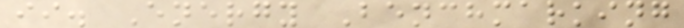ii. Energy Benchmarking
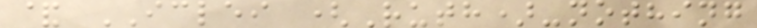& ICLEI (Ruth)-nothing
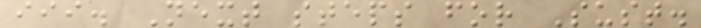iii. Next steps for Sust.
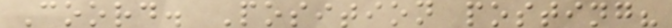Coord. Position posting?
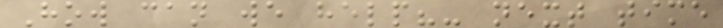How can we help?- next time
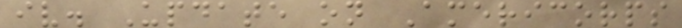iv. Update on Americorps
